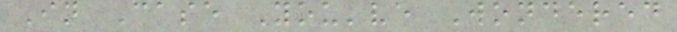In Case You've Wondered
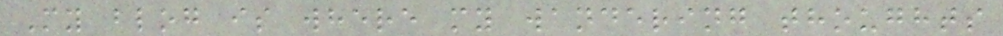My blog is where my wandering thoughts
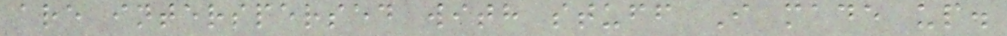are interspersed with stuff I made up.
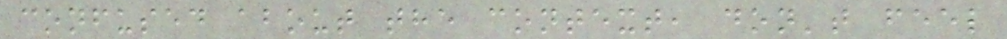confused about the context, don't feel
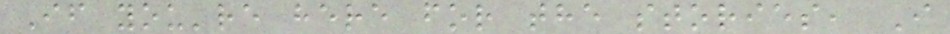If you're here for the stories, I
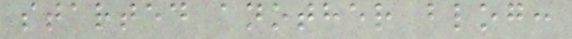started another blog:
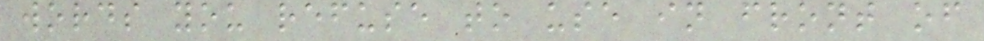words you refuse to use in front of
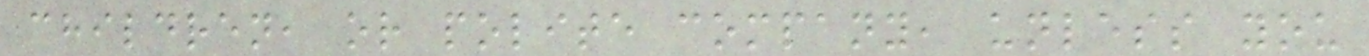children, or polite company, unless you
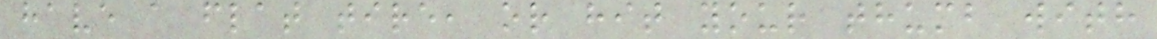have a flat tire, or hit your thumb with
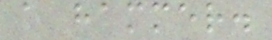a hammer.
